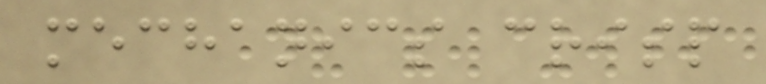mechanics crisp
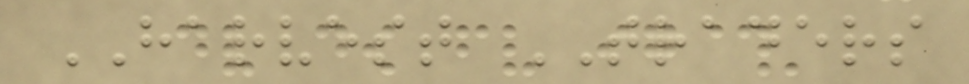HARVEST TRADERS
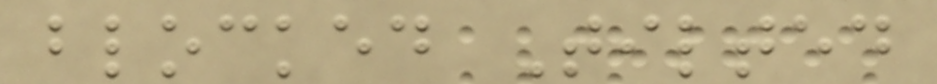blocked Tilted
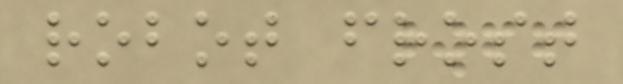robot frost
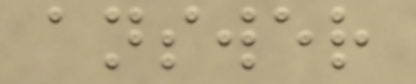answer
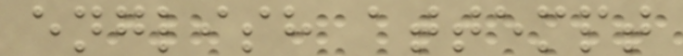english attempt
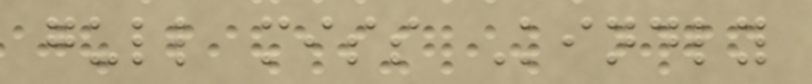gull miss Kindly
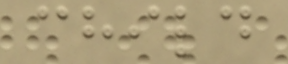child
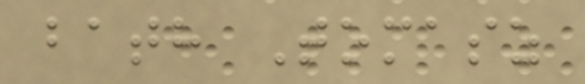bath Tomasz
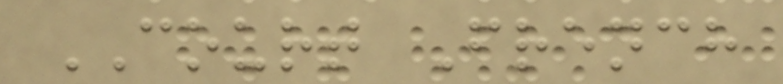COURT French
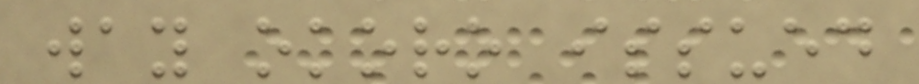way okoro issued
